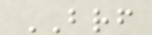BRF
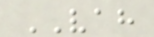VAH
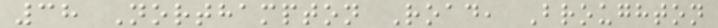38 Northampton Road, Broughton
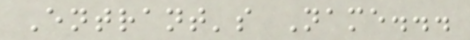Entrant's Name...
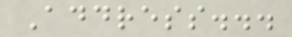Address...
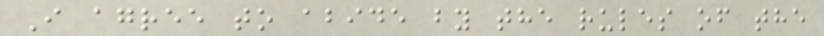I agree to abide by the rules of the
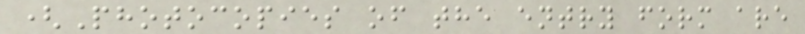(Photocopies of the entry form are
